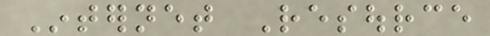Internet Resource
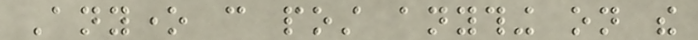Anyone can post anything on the
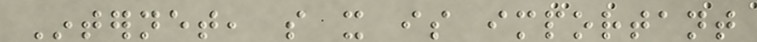Internet, so it is important
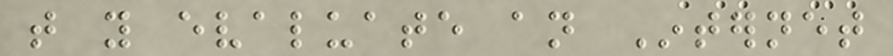that you evaluate an Internet
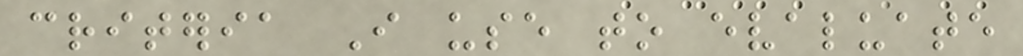criteria I use to evaluate
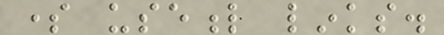some useful links.
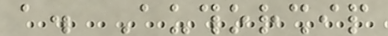a. Authorship
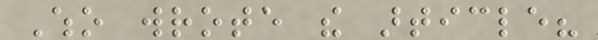Who wrote the article?
